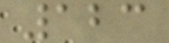123
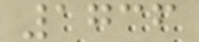1736
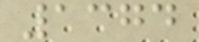1374
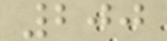200
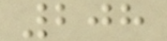208
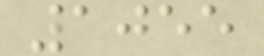1055
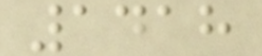1418
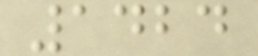1424
